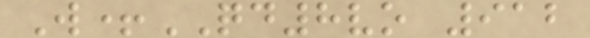W+QD8vo 912
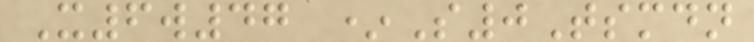X6w47 *S0Tsmdn
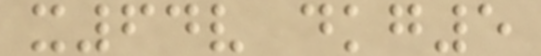x64v dkg5
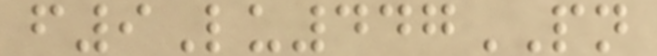f9Lu447PN
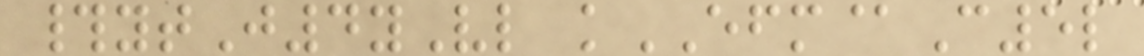#ytJ4yVl kEFM@C5l
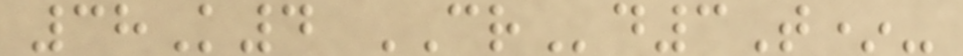38K4 CRd3T*-
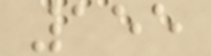155
